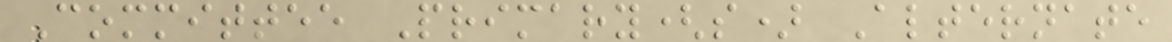Committee Primary(s) Alternate
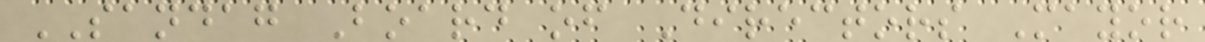SANDAG Board of Directors Mayor
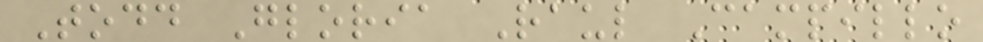Todd Gloria Raul Campillo
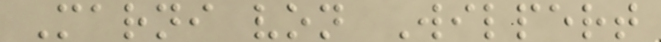Marni von Wilpert
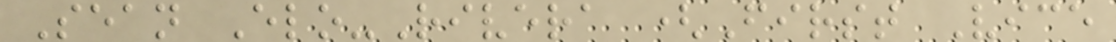Sean Elo-Rivera (First Vice
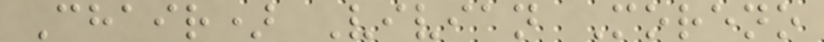Chair) Vivian Moreno
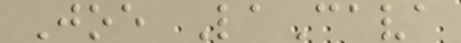Joe LaCava
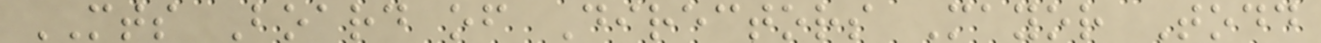MTS Board of Directors Mayor Todd
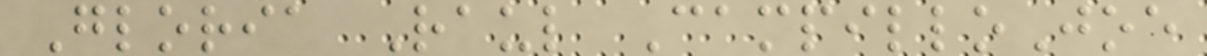Gloria Raul CampilloJoe
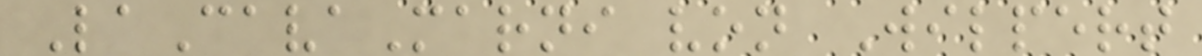LaCavaMarni von Wilpert
